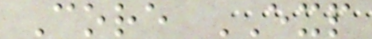Core EXP
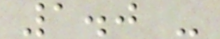1.0 -
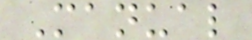Manual
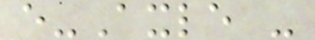e-Axle -
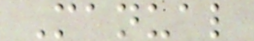Manual
